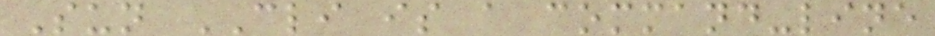Sun CLI is a command-line
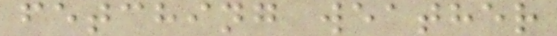fetching weather
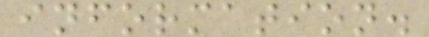information.
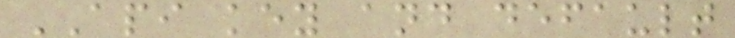API key and default
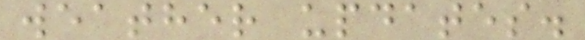weather updates.
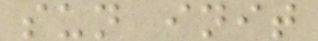sun init
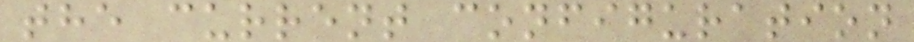the current configuration
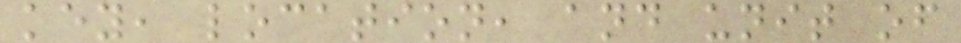key, location, and unit of
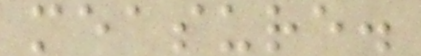measure.
